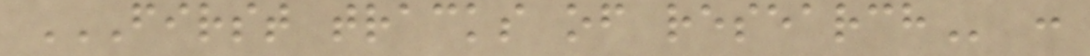FIRST TRACKS OF RESEARCH :
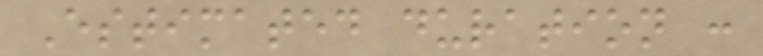Estimated duration :
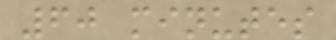60 minutes
